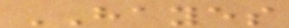HAYES
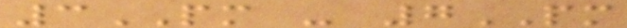3PM - 7PM
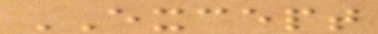EXCEPT
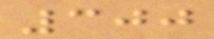300
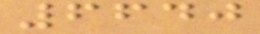6640
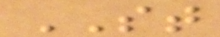ST
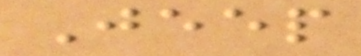Jeep
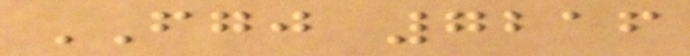FGJ 7216
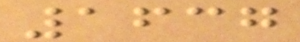1637
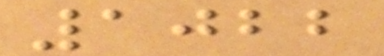1022
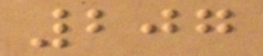207
